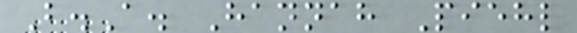B.A. Hannah Piehl
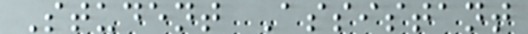Student Assistant
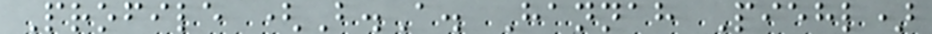Profile (B.A. Hannah Piehl)
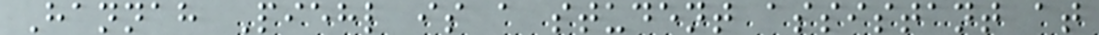Hannah Piehl is a student assistant at
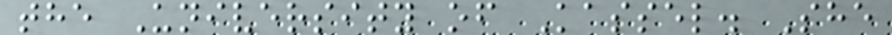the University of Kassel. She
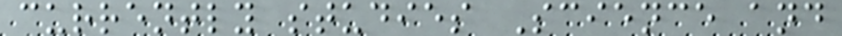currently studies Science and
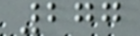277
